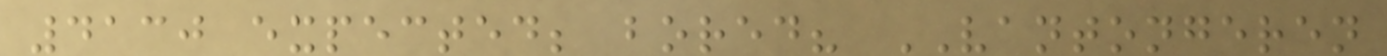4130 expected; bored? VANTONGEREN
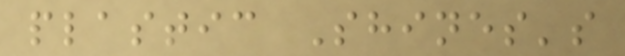plastic Shines's
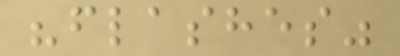"flashes"
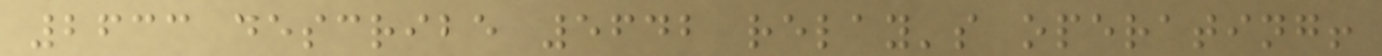2633 describe 5642 relay's operating!
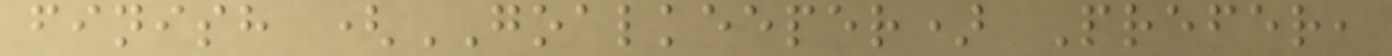finish (GOALKEEPER) Prefer,
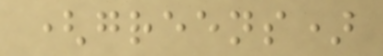(greens)
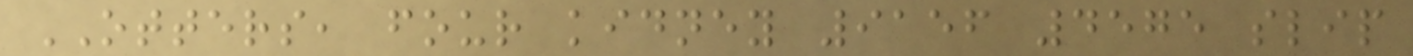OTTERS, four kidney 9156 4575 slip
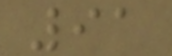91
